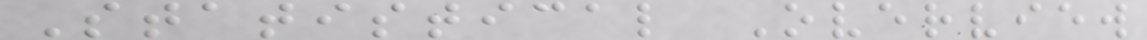Statistical Overview
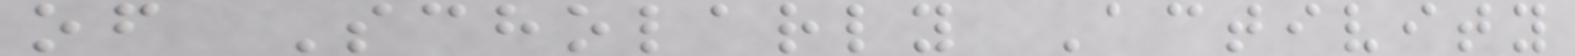of Scholarly Activity
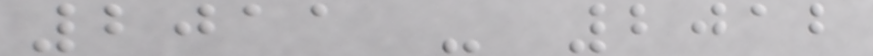2011 - 2012
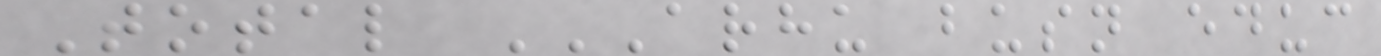Total ARHU BUSN EDUC
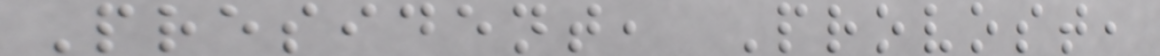President, Provost,
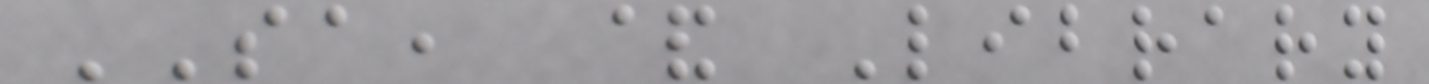SA, & Library
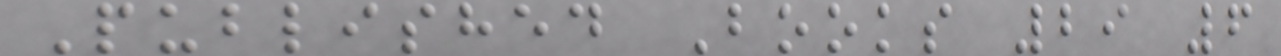Published Books 29 6
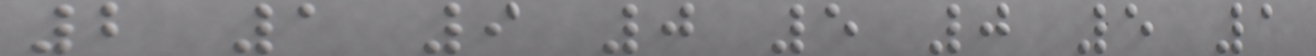2 1 9 0 5 0 5 1
